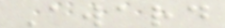Award
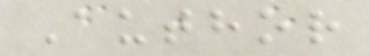Author
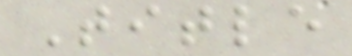Title
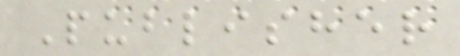Publisher
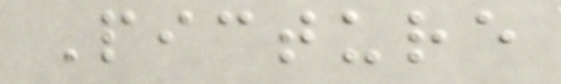Picture
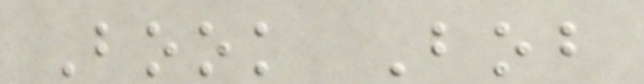Book Bob
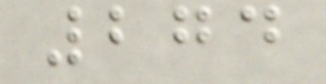274
